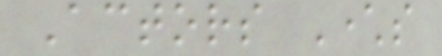Actors Characters
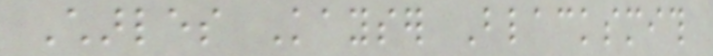Charles Kayser Blacksmith
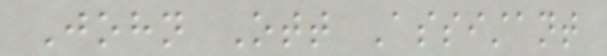John Ott Assistant
